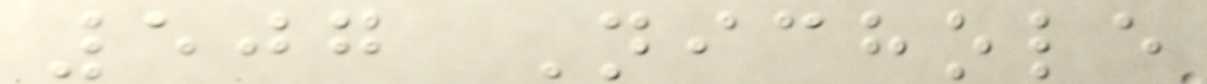507 Nichole
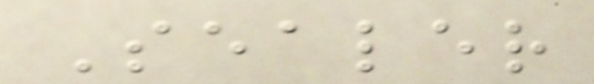Sealer
